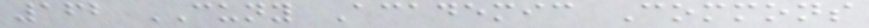162 CUNY Academic Commons
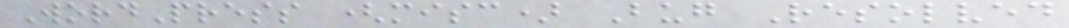WordPress (misc) Bug Resolved
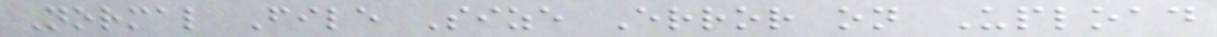Normal File Size Error on Upload
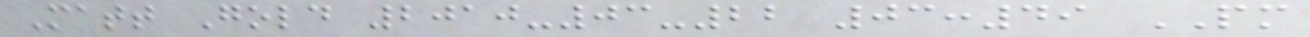Matt Gold 2010-03-22 03:49 PM
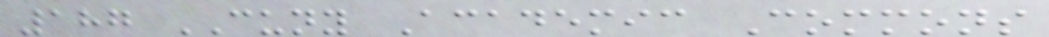187 CUNY Academic Commons
